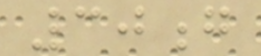30g
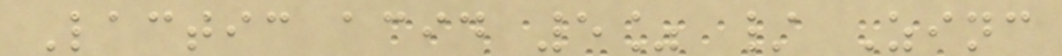Lactic acid 5% / Zinc
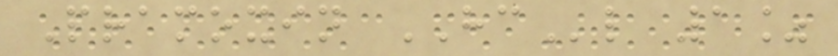Pramoxin HCl 1%
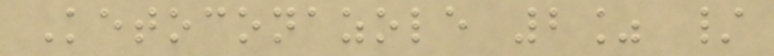Ketoconazole 2% /
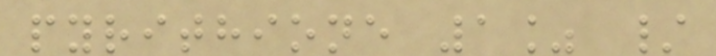pyrithione 1% /
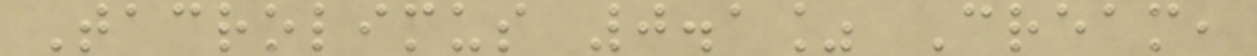Tacrolimus 0.1% Cream,
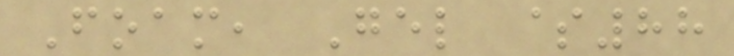Foam, Gel $88
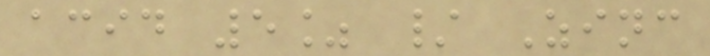acid 5% / Zinc
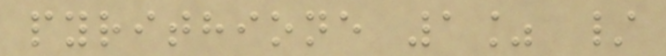pyrithione 1% /
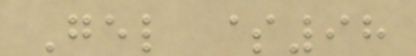Gel $98
